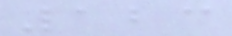123
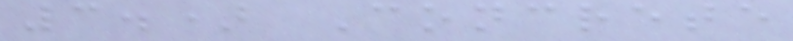3.) Concrete
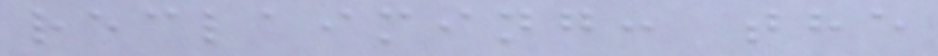reclaiming: the
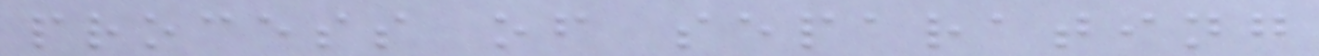process of separating
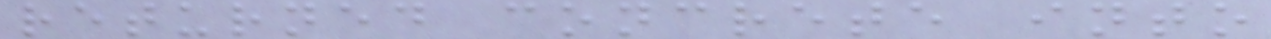returned concrete into
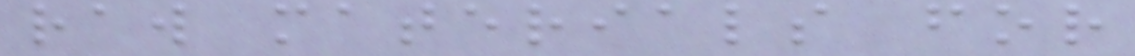raw materials for
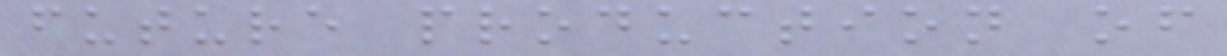future production of
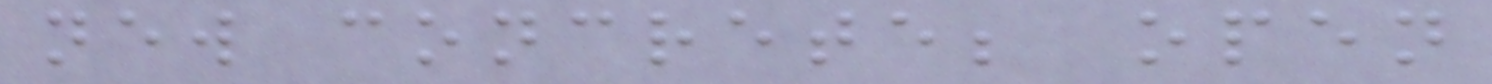new concrete; open
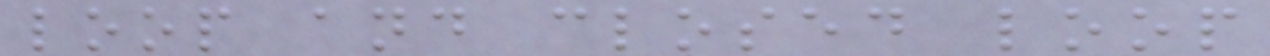loop and closed loop
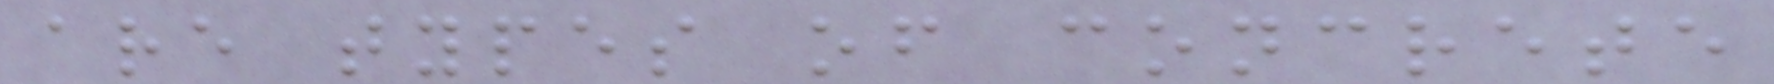are types of concrete
